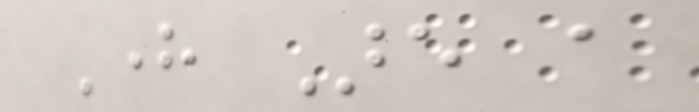Here Are a
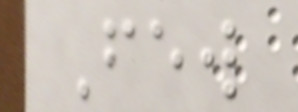Few
